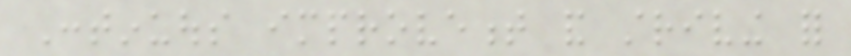Continuous improvement and striving for
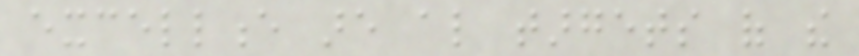excellence are also targets of the
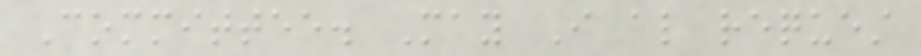Committee. May I also request
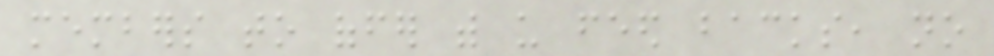members to offer with us feed backs, no
